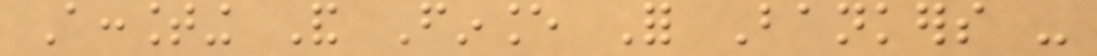Accounting And Finance For Bankers -
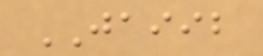JAIIB
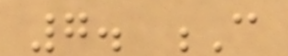7. C
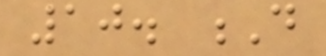10. D
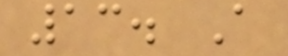13. A
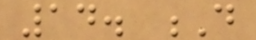14. D
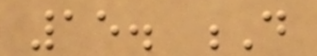15. D
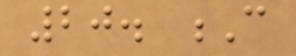20. C
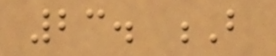23. B
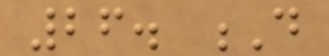26. D
